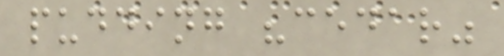pudding "cedar"
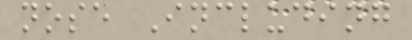nose Including
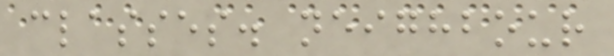classes. neighbour
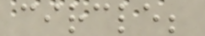circle;
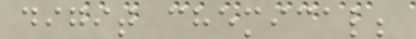digit chemical;
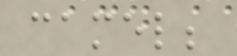camel;
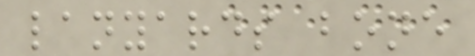lanyards bone
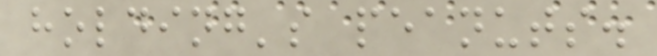holding's peanuts.
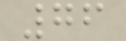76
